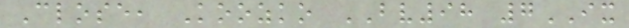Close, Koozko BV98 7IX
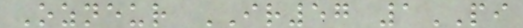Ozneur IR57 1PI
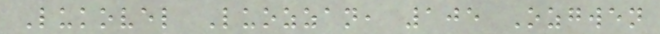Lukovel Luozzan, 105 Ozgwen
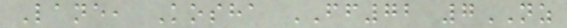Lane, Kosha FF72 7NZ
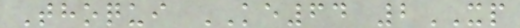Thoqui KE64 2XP
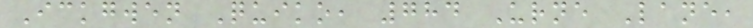Ickgwen Quiko, 784 Urne Lane,
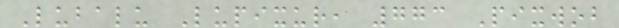Lubalu Lupixur, 773 Pixwob
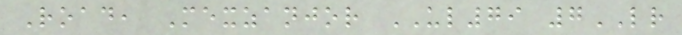Road, Mexzanjor UL79 7LR
